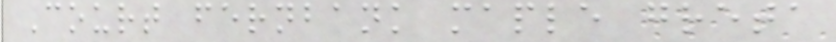Court fernbank maple greta
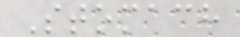Stomach
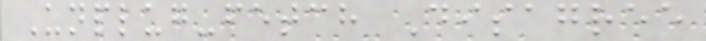Unplug-fetch Disagree
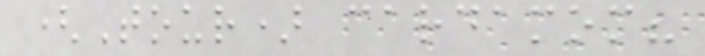(Tour) cardamom?
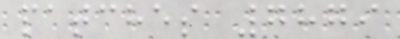patches 7879
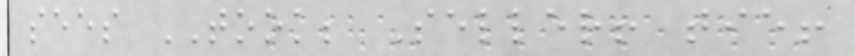sees TOOK; Seller! tie!
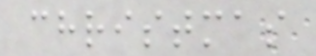christmas
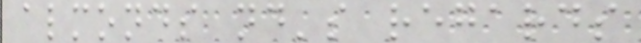almonds nd's regards
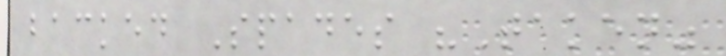backed Spades "Taken"
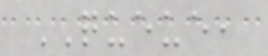QUEUE,
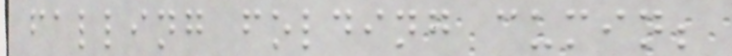falling folding cumin;
